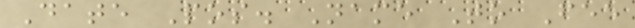Date Pos. Name To Fee
